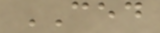CED
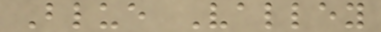Blue Valley
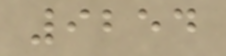9254
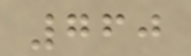760
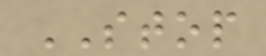STOP
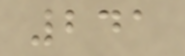241
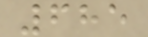685
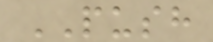PUSH
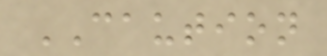CAUTION
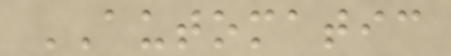AUTOMATIC
